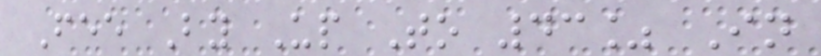Fee By Up To 43% In
